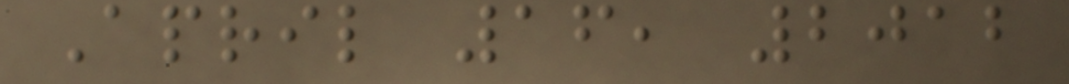April 16, 2012
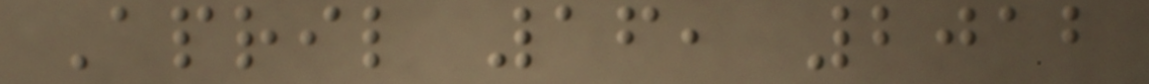April 16, 2012
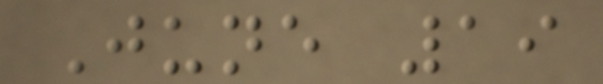June 19
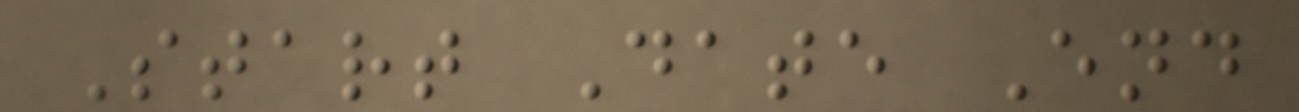Start Date End
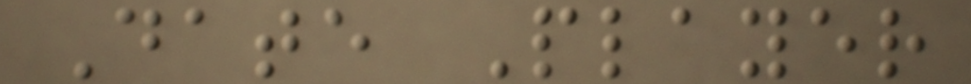Date Player
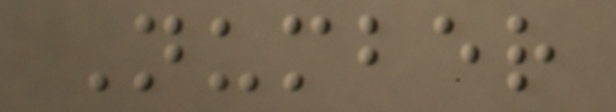Number
